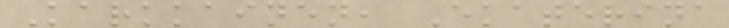Karkkainen, Ekaterina
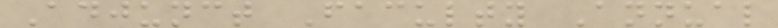Adjunct Faculty Annual
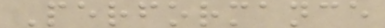Performance
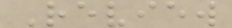Review
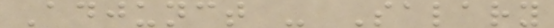Adjunct - Salary
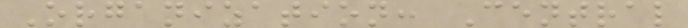Organization: Central
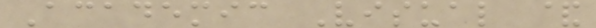Academic Visual &
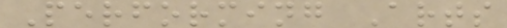Performing Arts
